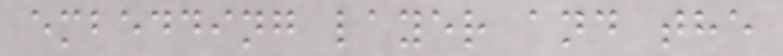embedding layer and the
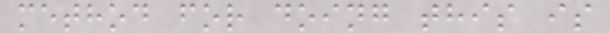method for doing this is
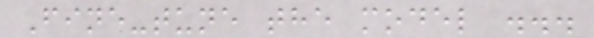Fine-tune the model ...
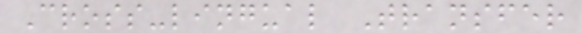Cross-lingual Transfer
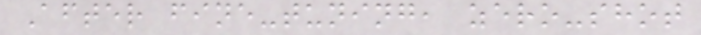After fine-tuning, zero-shot
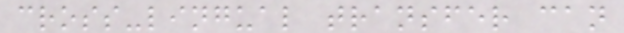cross-lingual transfer can
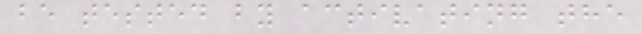be tested by activating the
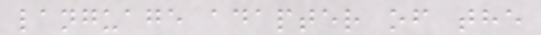language adapter of the
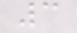3
